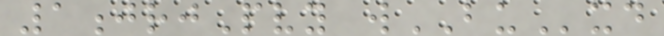1jrjPvy wBUxd
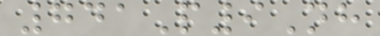741P9Nh
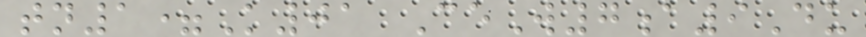tn1=K01 CeW7a9Du
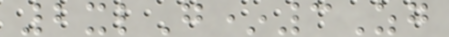2xlG*3Zg
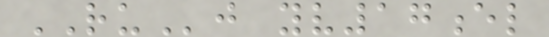RUj yv17el
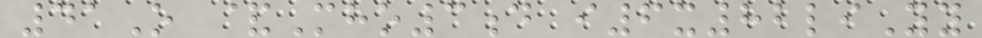41O &Mho3d i6x82liYy
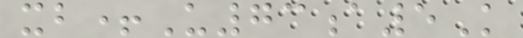xb+U73a5K
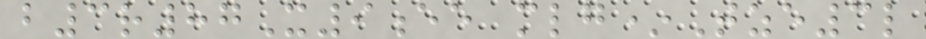b3r87X9ee mlg*Tze3l
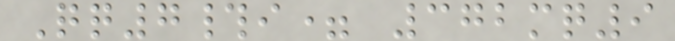Qq7#i= 372mq9
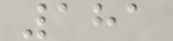181
